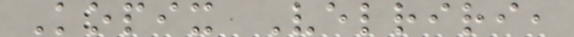Kopix Velriri,
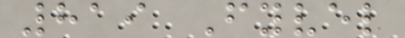819 Fyvel
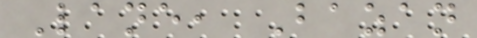Lane, Bazan
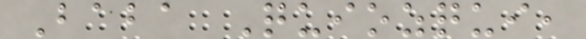Baba Quiozqui,
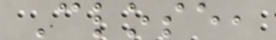Close,
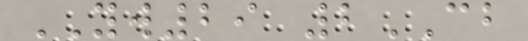YW29 2CB
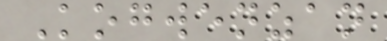Kogwenzan
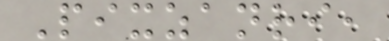Pixzanri,
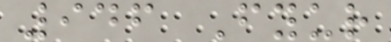946 Fyur
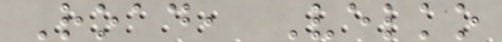Road, Velko
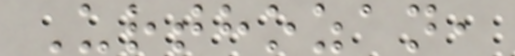Urthozan,
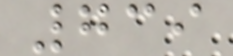739
